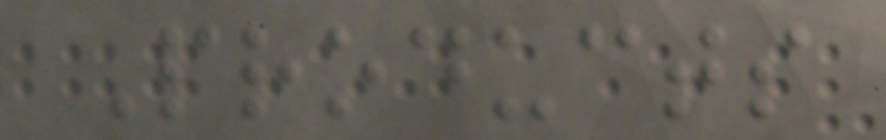Products
